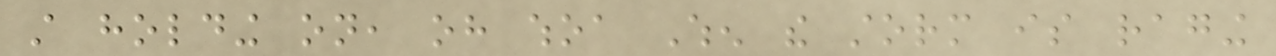still holding on, oh whoa When the storm is raging
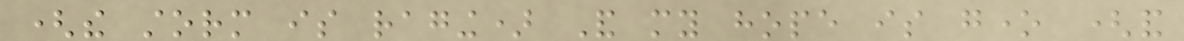(the storm is raging) And my hope is gone (and
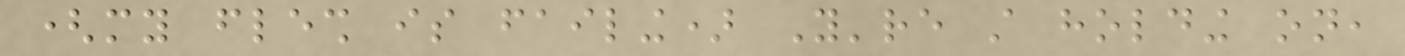(my flesh is failing) You're still holding on,
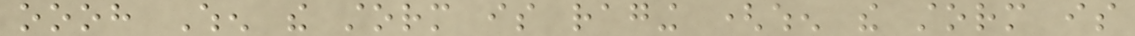oooh When the storm is raging (when the storm is
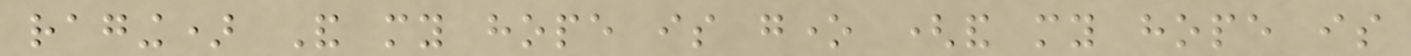raging) And my hope is gone (and my hope is
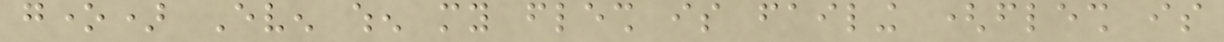gone) Even when my flesh is failing (flesh is
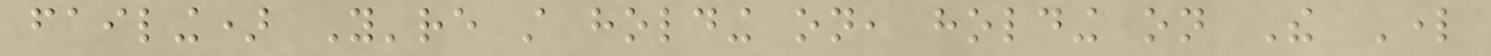failing) You're still holding on, holding on The Lord
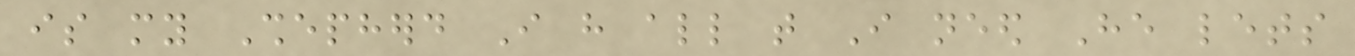is my Shepherd I have all that I need He lets
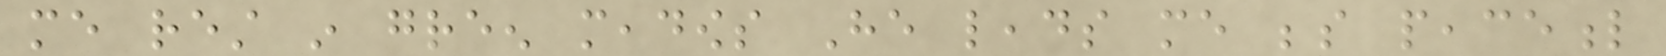me rest in green meadows He leads me beside peaceful
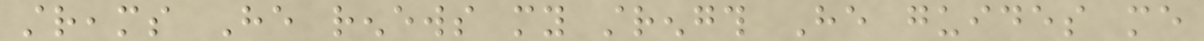streams He renews my strength He guides me
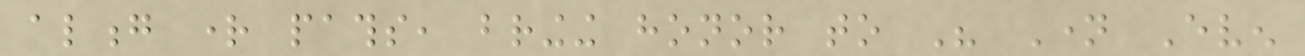along right paths, bringing honor to His Name Even
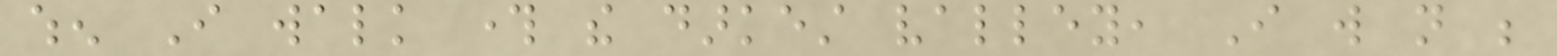when I walk through the darkest valley, I will not be
